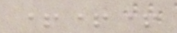+++
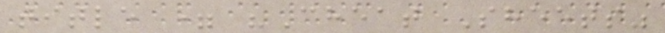title = "Cheat Sheets"
